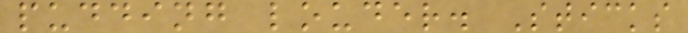pudding louder. Sticks
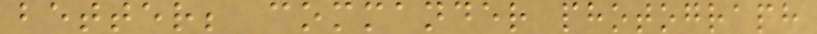better; commander photograph
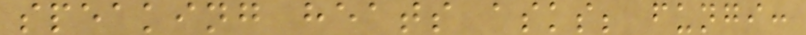speaking heats asks; fungi:
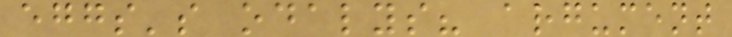eggs's odalys? argument
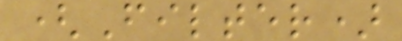(Filter)
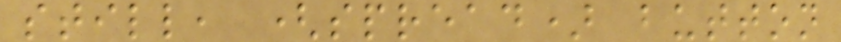still, (spread) button
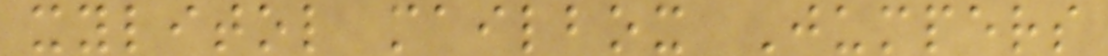xylitol mailbox Jumpers
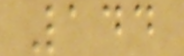144
